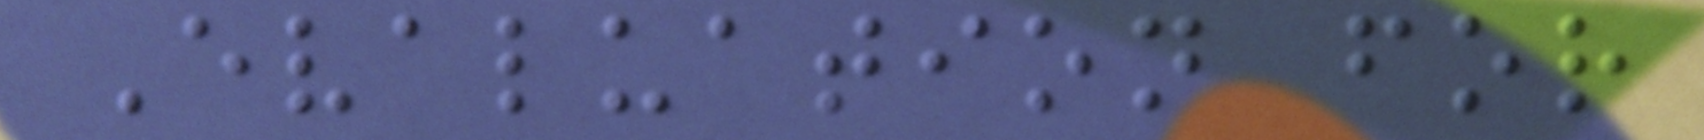Evaluation for
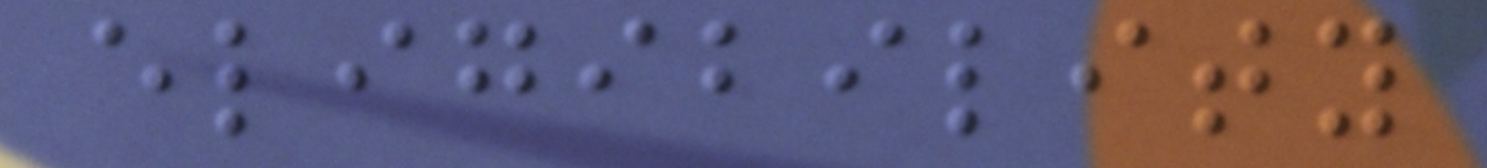eligibility
